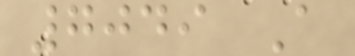7049 A
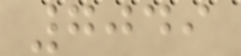7049
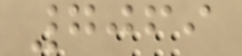7069
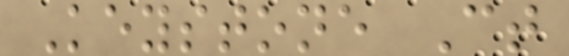Keystone Ct
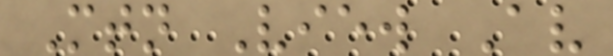Mtn View Av
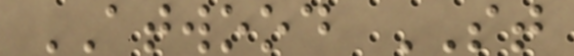ATWOOD ST
